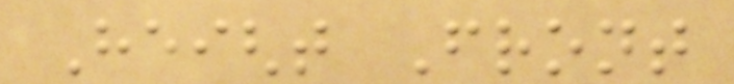Height Front
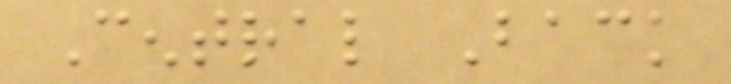Central Back
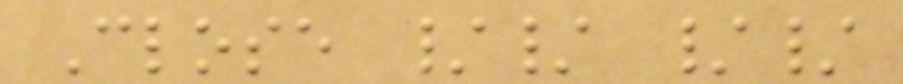Close // //
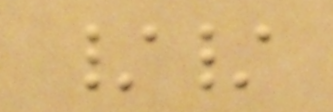//
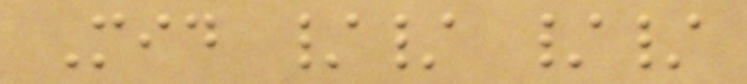Mid // //
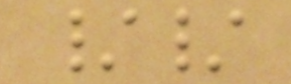//
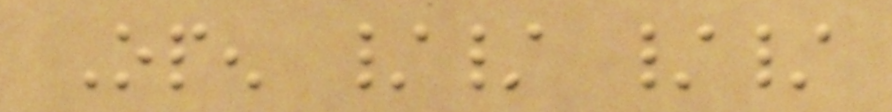Open // //
